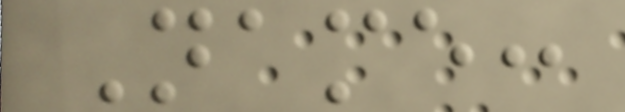Name:
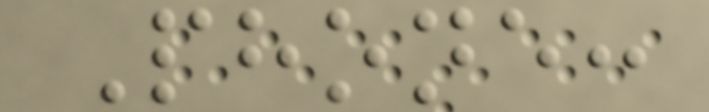Phone:
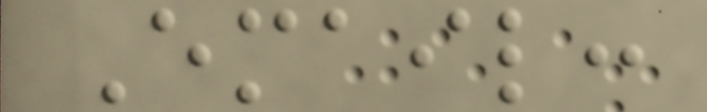Email:
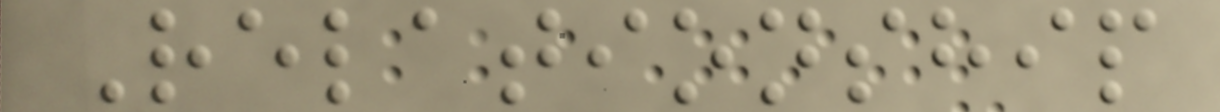Relationship
